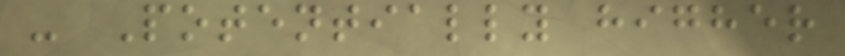- Potentially higher
